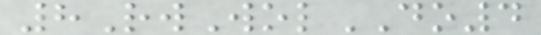8RwWolDO4
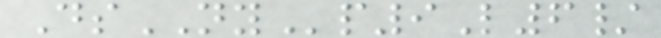DsNYp9L6/
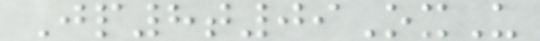Jp8t09OxU
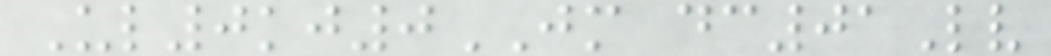Ul0kj0JM dc01Lv
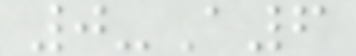0-A6
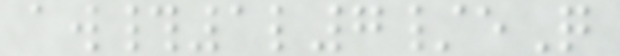aw#1l7/eQ
